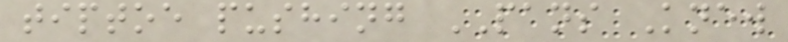tiptoe pushing PANS Knew
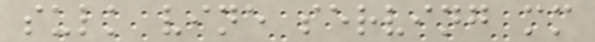sulk vine serving mm
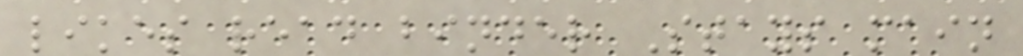likes read binder Stays main
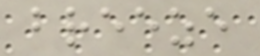breeze
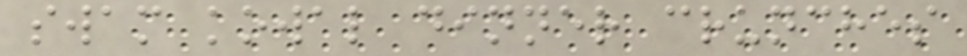swam kowal dinner crunches
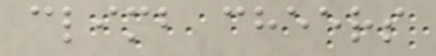climb cheers
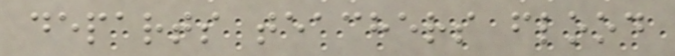departs teachers flood
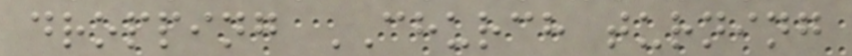dropping CHURCH turning
